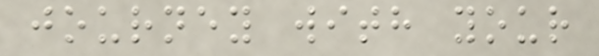journey with your
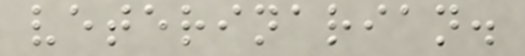veterinarian.
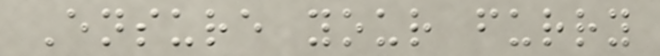Ensure your furry
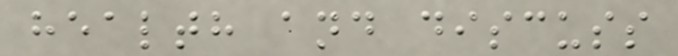health and discuss
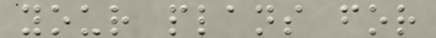your plans for
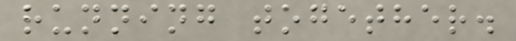running together.
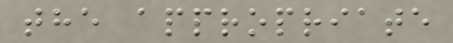the appropriate
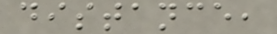distance,
